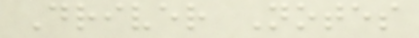Driver Notes
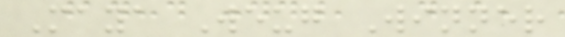Maya Weug Winner
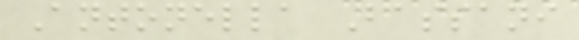Antonella Bassani
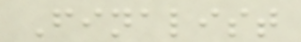Finalist
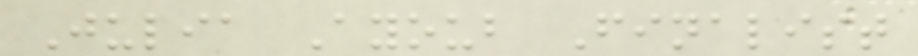Julia Ayoub Finalist
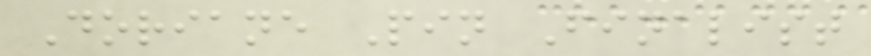Doriane Pin Finalist
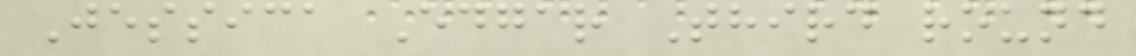Jessica Edgar Third round
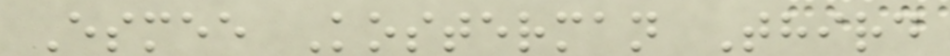Esmee Kosterman Third
